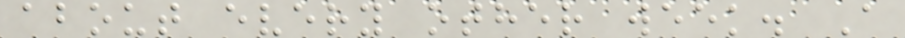about every other week. A
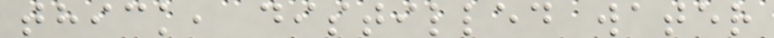thick, distilled water
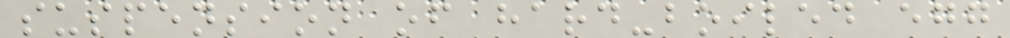suspension of hard-boiled egg
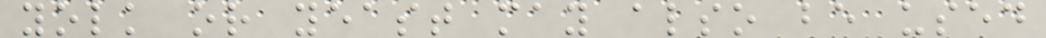yolk or yeast may also be used
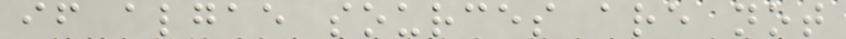if algae sources are not
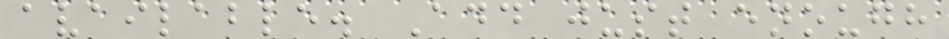available. Add just enough
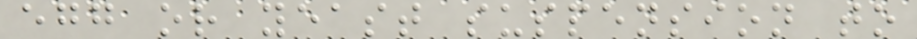egg or yeast suspension to
